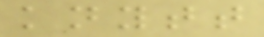knytt
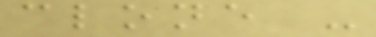clone -
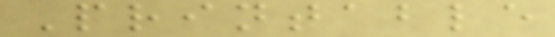Printable
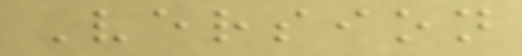Version
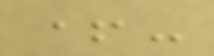+-
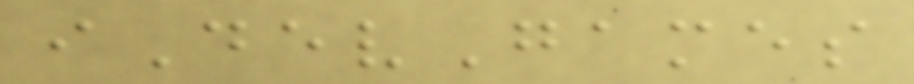iDevGames
